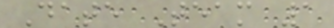Date Team 1
